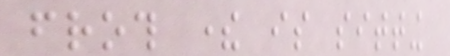froth there is sitting
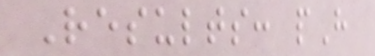Results: pH
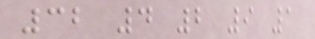32 4 2 9 1
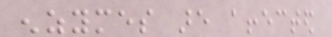enzymes are affected
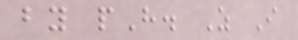by pH. As I
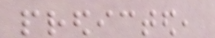predicted,
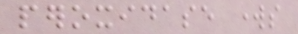peroxidase works
